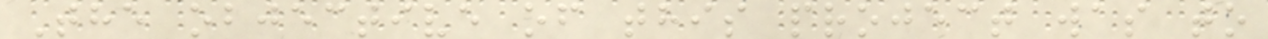The objective of this project was to
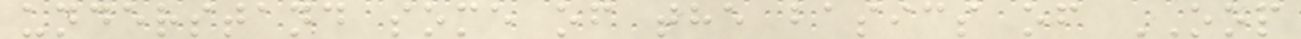understand some of the basics of OOP
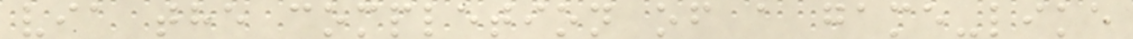via the completion of a game-like
